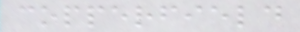copperfield
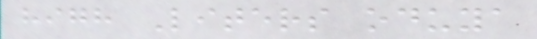high Liters oduya
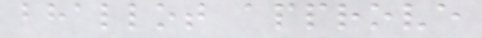bhallot approve
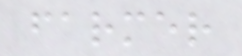farmer
